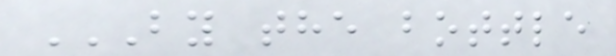BY THE BOTTLE
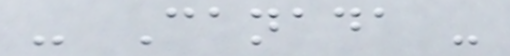- Canada -
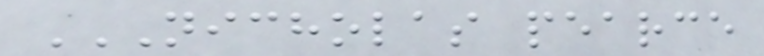NICHOLAS PEARCE
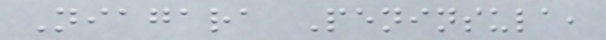Niagara Peninsula,
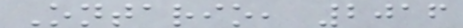Ontario, 2016
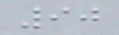90
